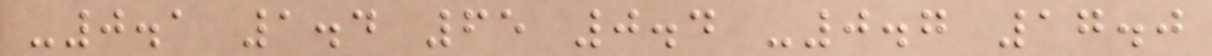-0.1 1.4 65 0.4 -0.7 17.0
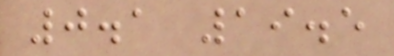0.1 19.5
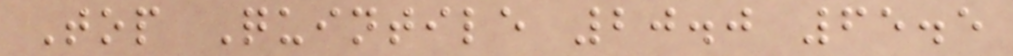Top Quintile 20.0 65.5
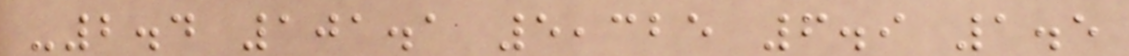-2.4 101.1 5,325 6.9 1.5
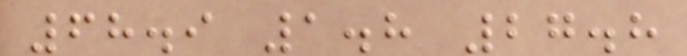68.9 1.8 27.8
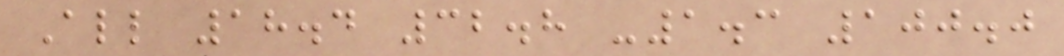All 18.4 32.8 -1.3 100.0
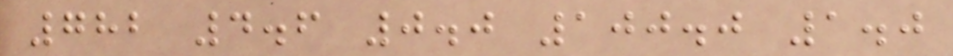782 4.6 0.0 100.0 1.0
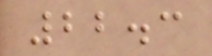22.3
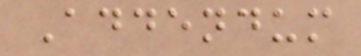Addendum
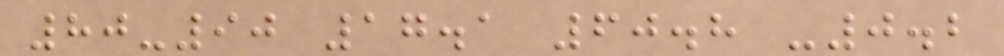80-90 17.1 60.8 -0.2
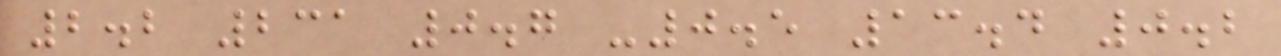2.2 231 0.7 -0.5 13.4 0.2
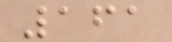161
